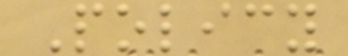Policy
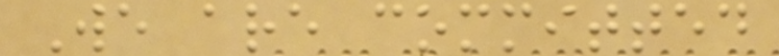We are committed
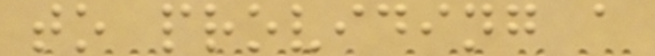to providing a
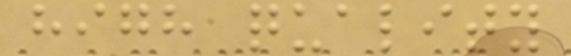high quality
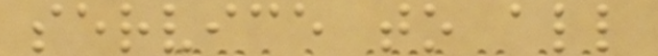service to all
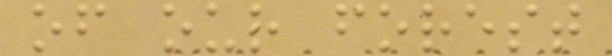of our forest
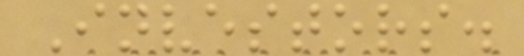Investors.
